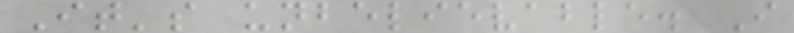It's unbelievable. I
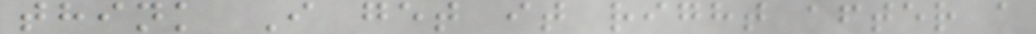think I get it right after a
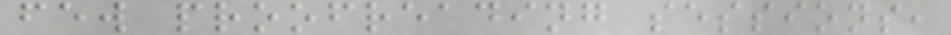few proofreading sessions,
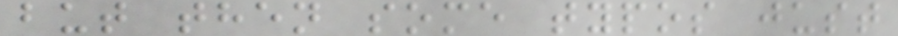but then some typos just
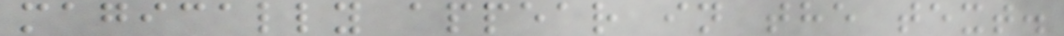magically appear in the text.
